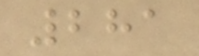281
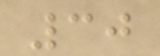30
